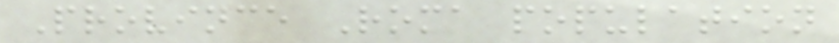Province Roma population
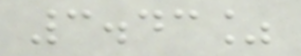3.43%
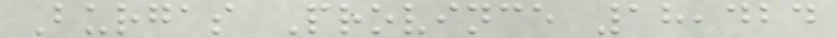Burgas Province 18,424
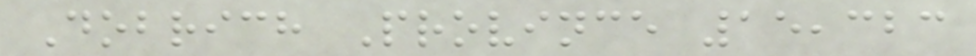Dobrich Province 15,323
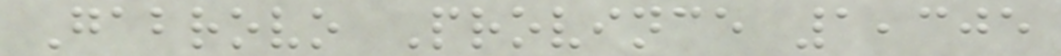Gabrovo Province 1,305
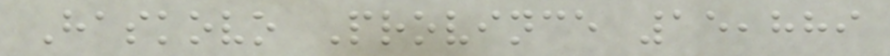Haskovo Province 15,889
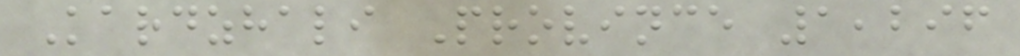Kardzhali Province 1,296
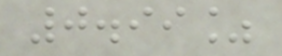0.99%
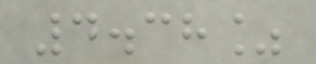4.38%
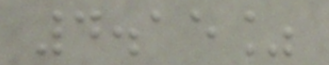4.15%
